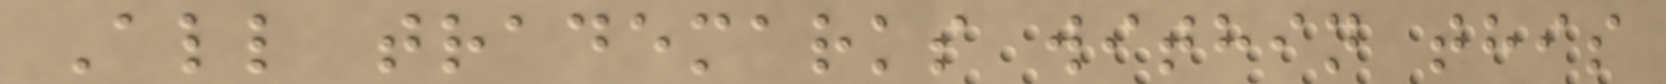All trademarks within this
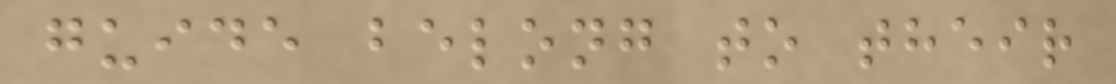guide belong to their
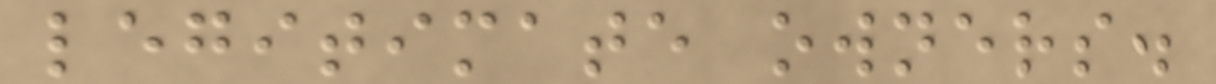legitimate owners.
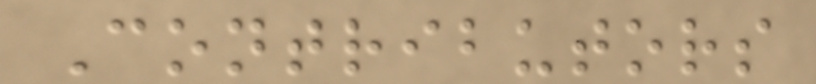Contributors
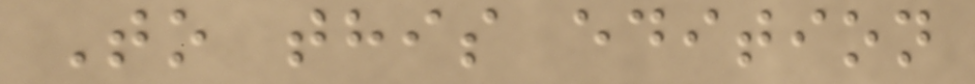To this edition
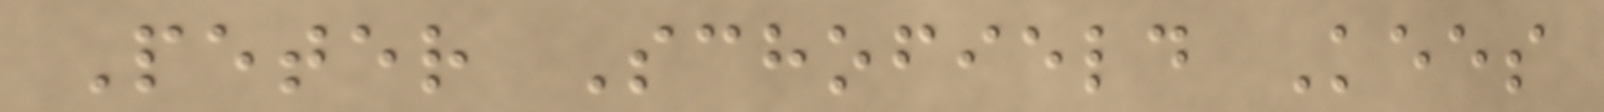Peter Schofield Kees
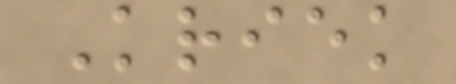Kriek
